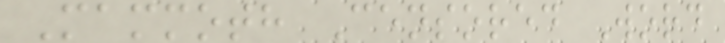Mammoth Censored Word
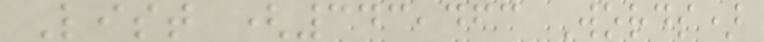List (343,463 Words)
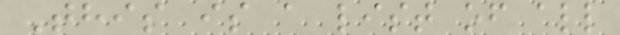This is a list of all
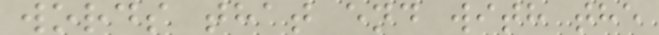words that end with the
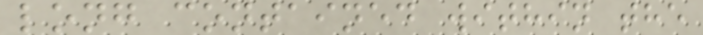long contained within the
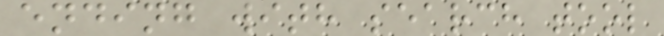ending with search tool
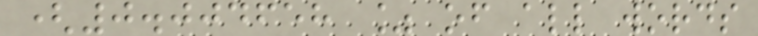(0.004658 % of all words
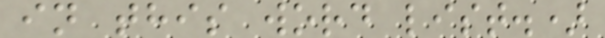in this word list.)
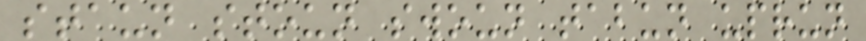staun stoun swoun tabun uprun
